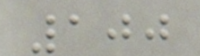100
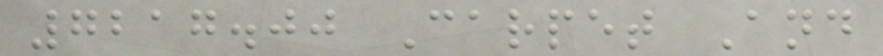7217.00 Carpet And
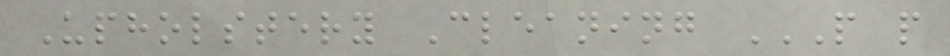Upholstery Cleaning P P
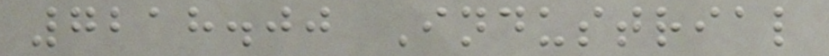7218.00 Industrial
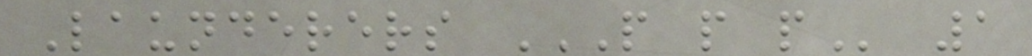Launderers P P P 1
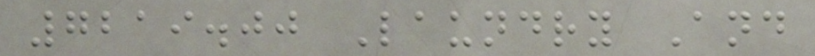7219.00 Laundry And
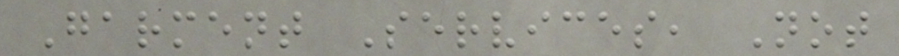Garment Services, Not
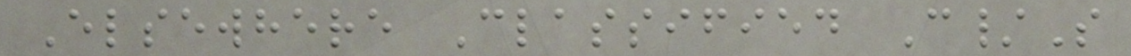Elsewhere Classified C/S
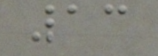13
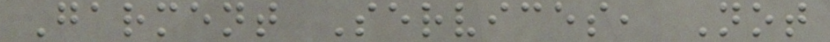Garment Services, Not
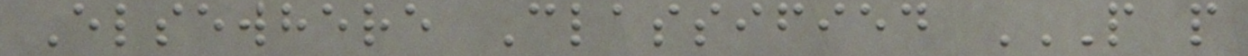Elsewhere Classified P P
